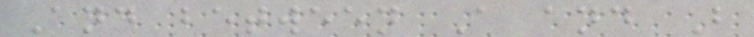And between A and B
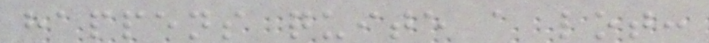happens quite a lot:
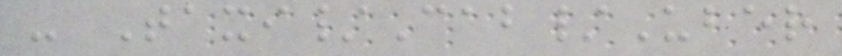- Taxi/Cab/Uber
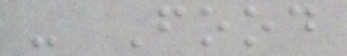- Food
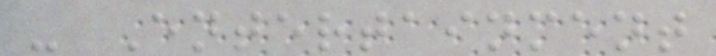- Entertainment
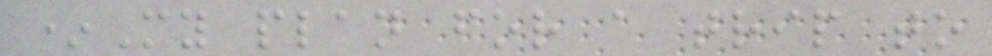*My plan for a trip to
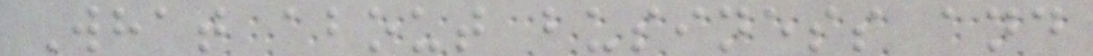What about business and
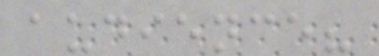audience?
